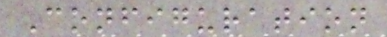Configuration
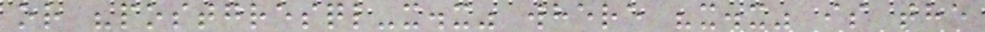or "postgresql-x.x" where "x.x" is the
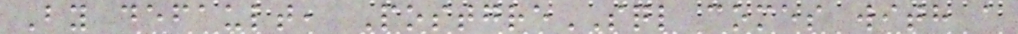By default, PostgreSQL comes with a
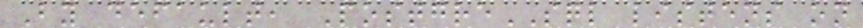By default, PostgreSQL listens on
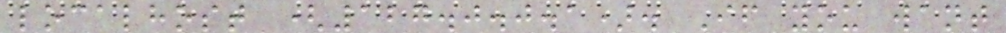localhost (127.0.0.1). If you want
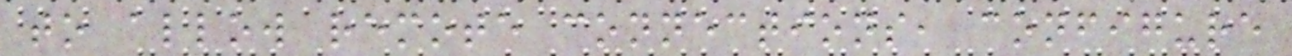to allow remote connections, configure
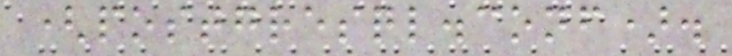(postgresql.conf).
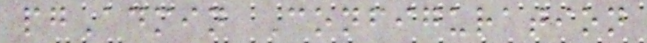pgAdmin Configuration
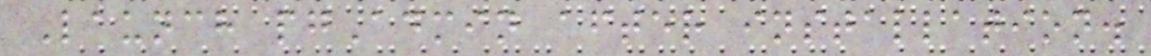Launch pgAdmin after installation.
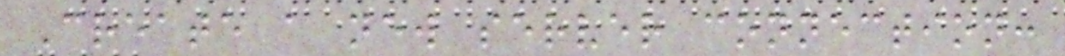Create a new server connection:
